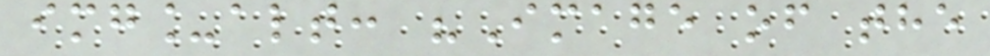img_alt: "Image of the
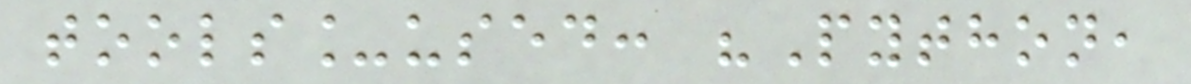tools_used: "Python,
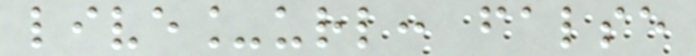live_url: false
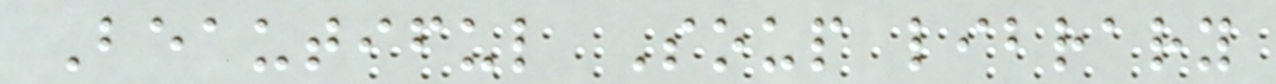Beautiful Soup library
